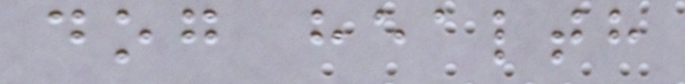dog health
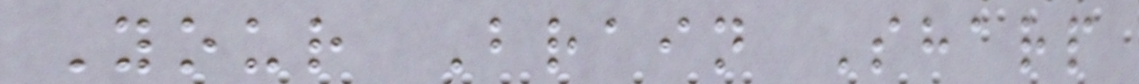Your Brain Sharp
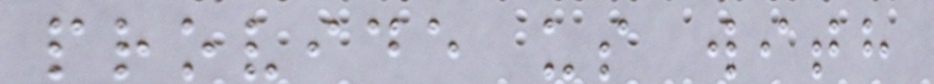provide us with
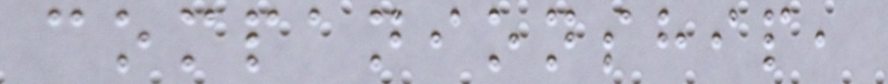companionship,
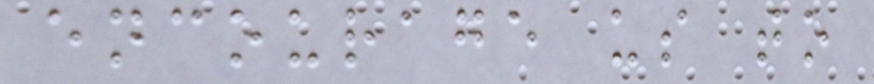encourage us to
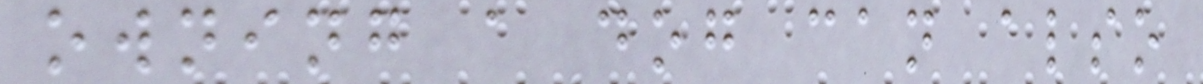owning a dog can also
